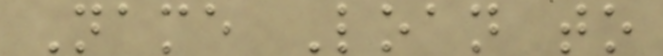Name Loan to
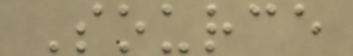Source
